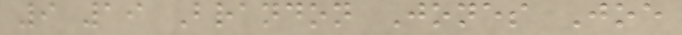9 19 Brandon Jones Joe
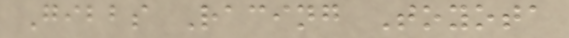Gibbs Racing Toyota
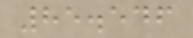85.546
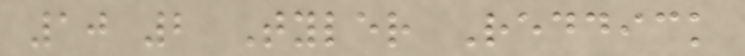10 2 Tyler Reddick
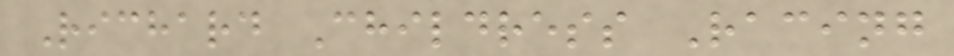Richard Childress Racing
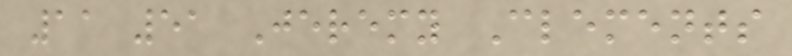11 51 Jeremy Clements
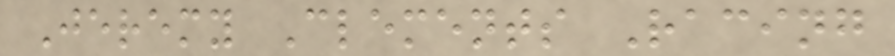Jeremy Clements Racing
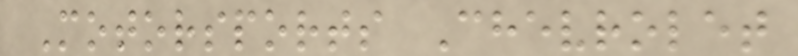Motorsports Chevrolet
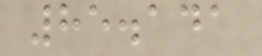85.141
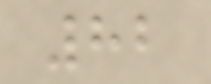82
